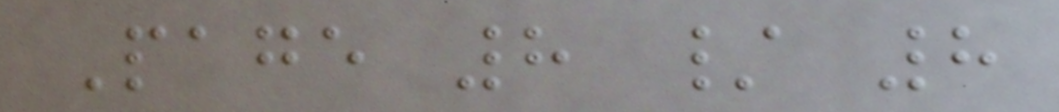Page 8 / 8
